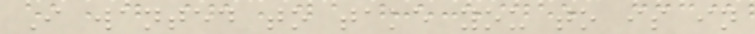I wanted to take you to is in
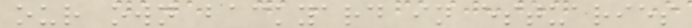our own backyard in estuaries
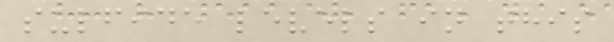sulfide levels in this
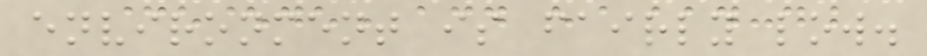environment is fairly low.
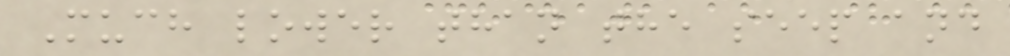Much lower than the seep and
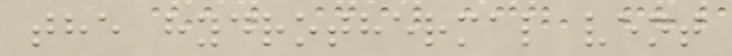the hydrothermal vent
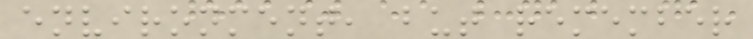environment, but remember
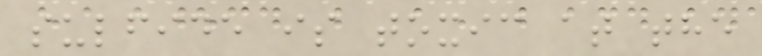sulfide is toxic at the
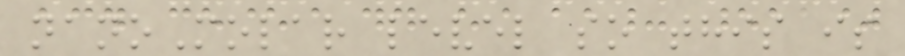nanoMolar level so this is
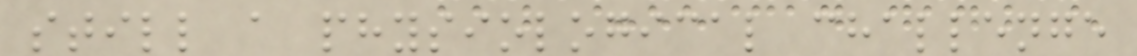still a physiological challenge
